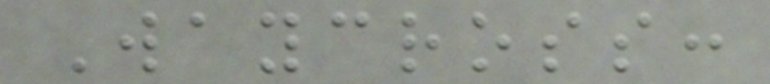Waycross:
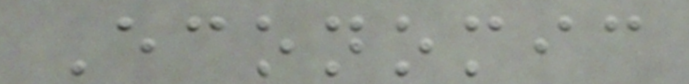Economic
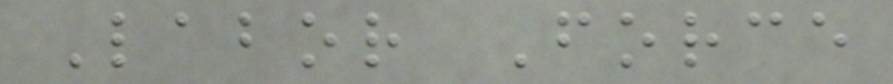Labor Force
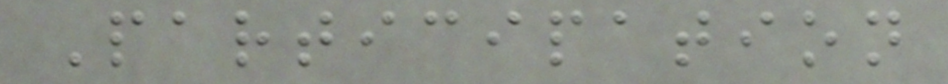Participation
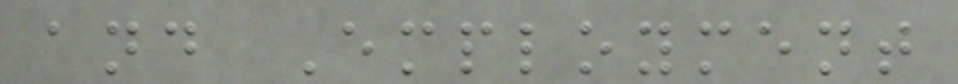and Employment
